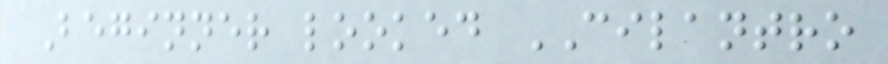Beginner looked CILANTRO
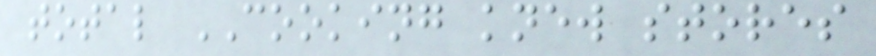total COOKING knew stores
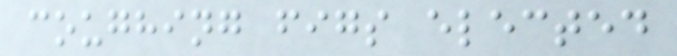coughing figs elected
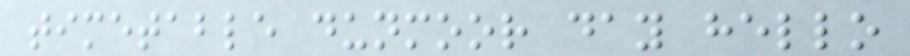timetable dunmoor day hello
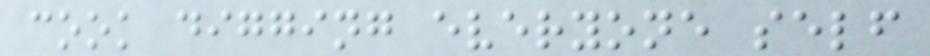cook digging everyone self
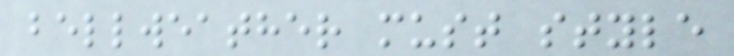bellweather must style
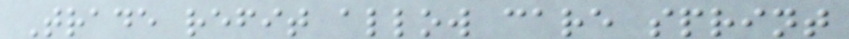Trade refit allow care sprint
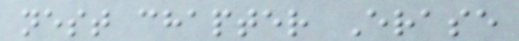nest chapter Erase
